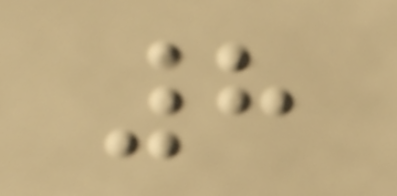8
